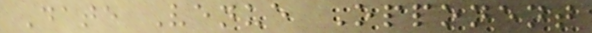Date Venue Opponent
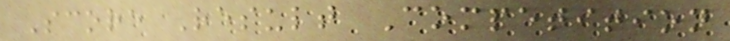Score Result Competition
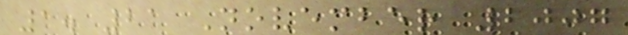1. 21 November 2007
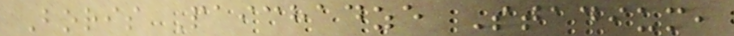Boris Paichadze Stadium,
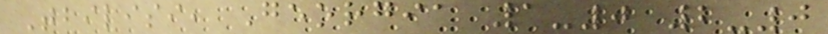Tbilisi, Georgia 1-0 2-0
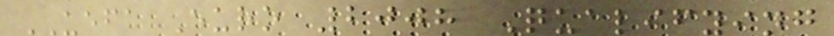UEFA Euro 2008 Qualifying
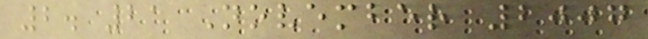2. 21 November 2007
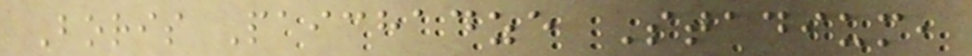Boris Paichadze Stadium,
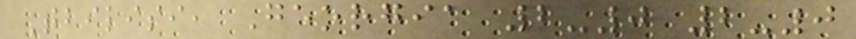Tbilisi, Georgia 2-0 2-0
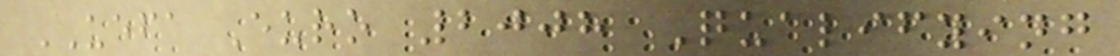UEFA Euro 2008 Qualifying
